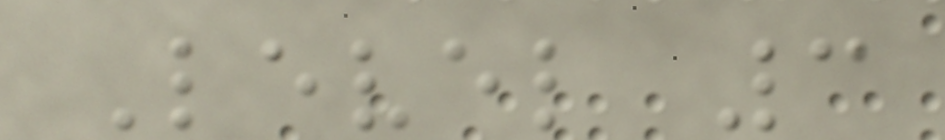Level 3
